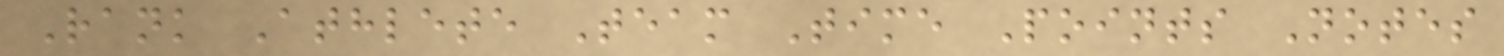Rank Athlete Team Time Points Notes
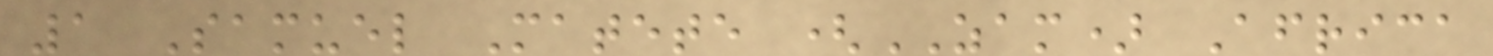1 Samuel Matete (ZAM) Africa
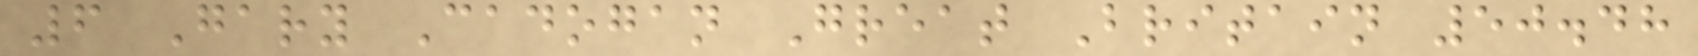6 Gary Cadogan Great Britain 50.48
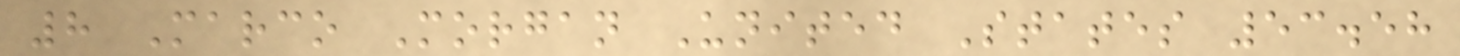8 Marco Morgan United States 53.58
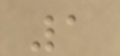1
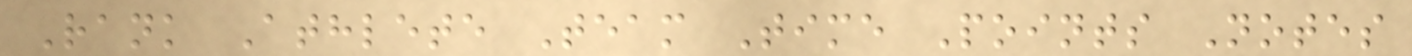Rank Athlete Team Time Points Notes
